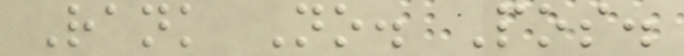Rank No. Pos.
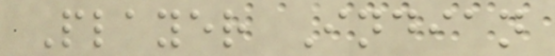Player Indian
